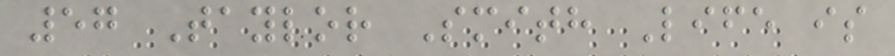57 Taylor Smith Life is
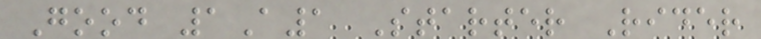Good 1A1 Starter Rider
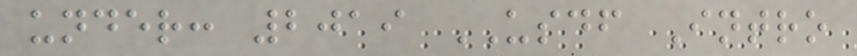under: 2019 USDF Intro
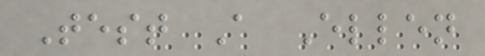Test A Ellen
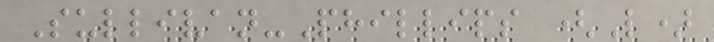Sullivan-Phillips (L)
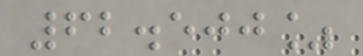62.500%
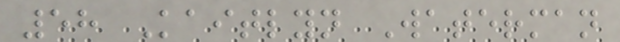58 Kaitlyn Waterman
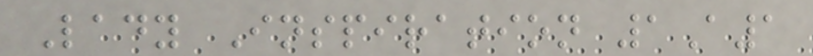Lady Inspiration 1A1
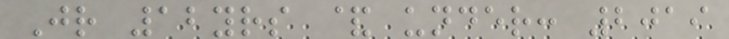Jr 12yrs & under: 2019
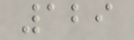129
